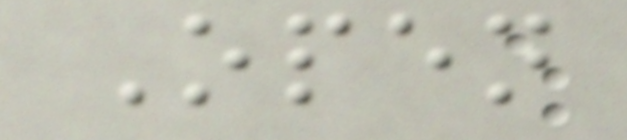Open
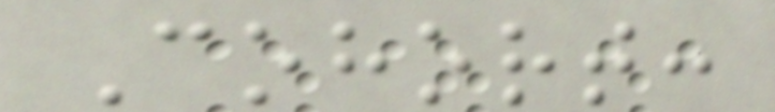Cohort:
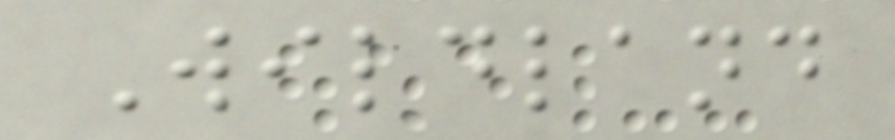Wildland
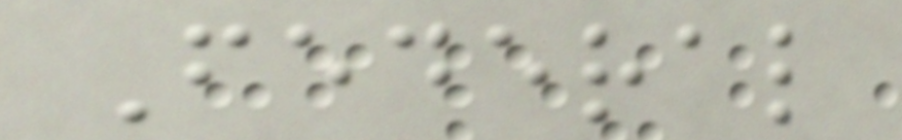Federal
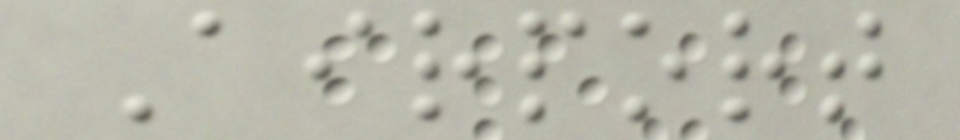Airport
